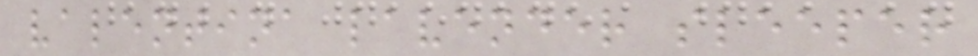valentina lavender sleeper
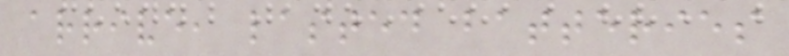arrive, lasted batteries
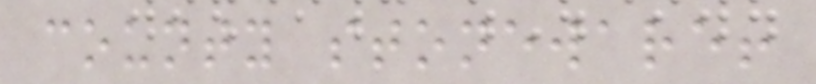county stoneware!
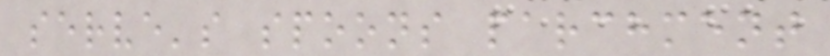serve's spoons parchment
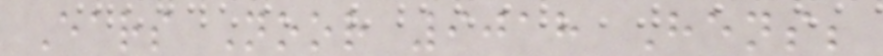Ears Noor 9018 Hens;
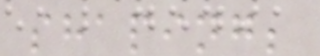shaping;
